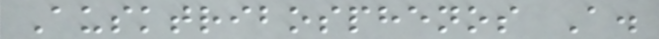Ausktribosphenos A.
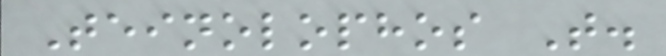Teinolophos T.
